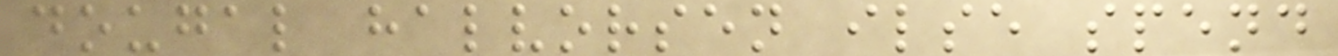dougal halvorsen ilse spend
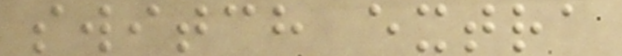switch extra
